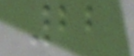22
